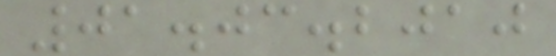01.03.2010
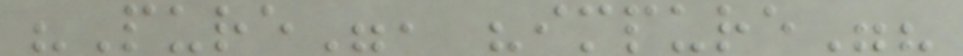"Pure", "impure"?
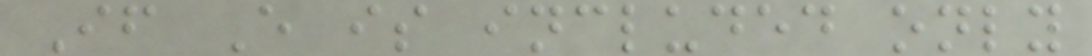If E is included only
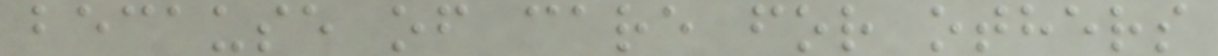because of care for others
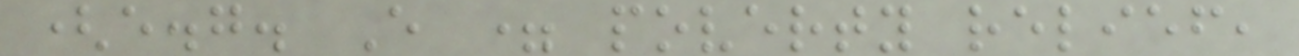(e.g. E = poverty relief,
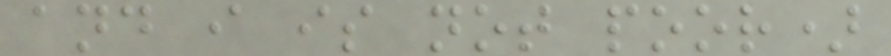and i is not poor)
